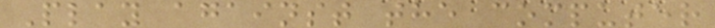Play against the computer
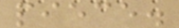piece.
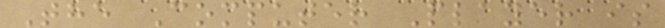The Computer Player is
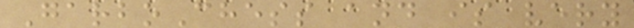GarboChess and is very
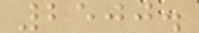2500.
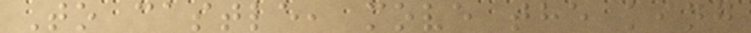To castle, move the king
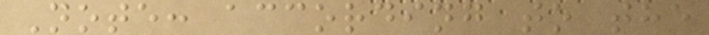Note: according to the
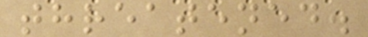threatened.
